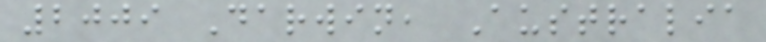2009 Darwin, Australia
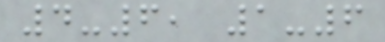4-6, 1-6
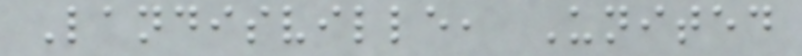Landisville, United
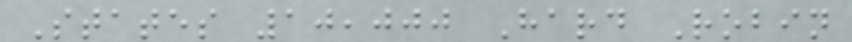States 10,000 Hard Robin
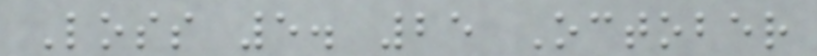Loss 5. 25 October
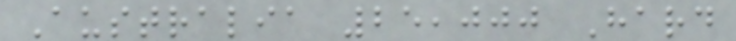Australia 25,000 Hard
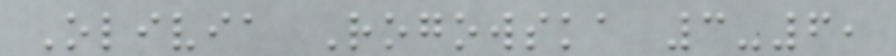Olivia Rogowska 3-6,
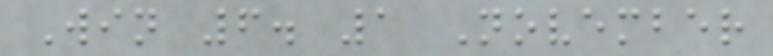Win 6. 1 November
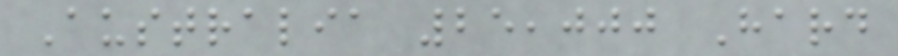Australia 25,000 Hard
